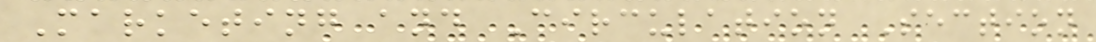Marketing and Circulation Section
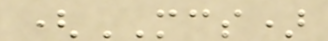(MCS)
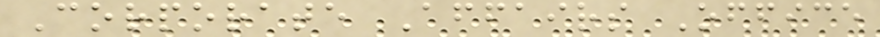Corporate Affairs Office
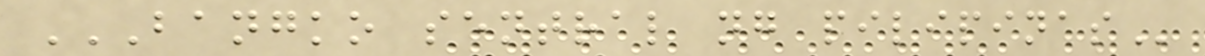BANGKO SENTRAL NG PILIPINAS
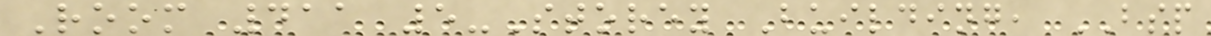Room 411 5-Storey Building, BSP
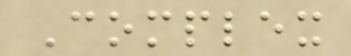Complex
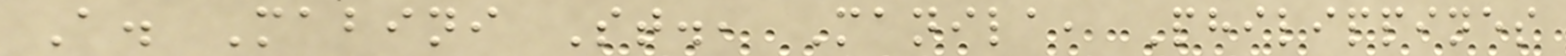A. Mabini St., Manila, Philippines
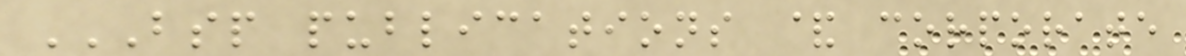BSP PUBLICATIONS & CORPORATE
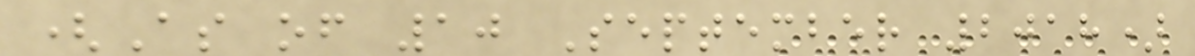(As of 10 September 2018)
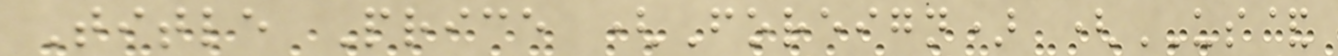Title Price (Foreign) (US&
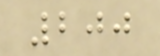200
